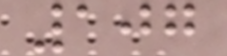107
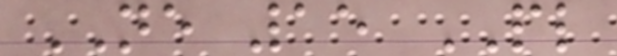NE 15 PL
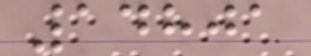14801
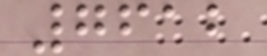7612
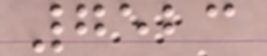7523
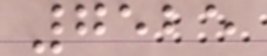7525
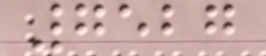7527
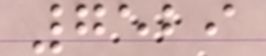7529
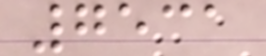7531
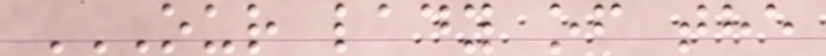OUR LADY OF THE
